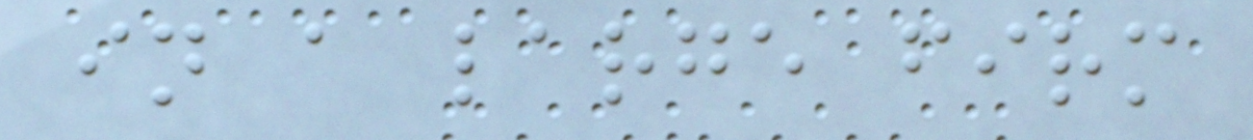in a large firm
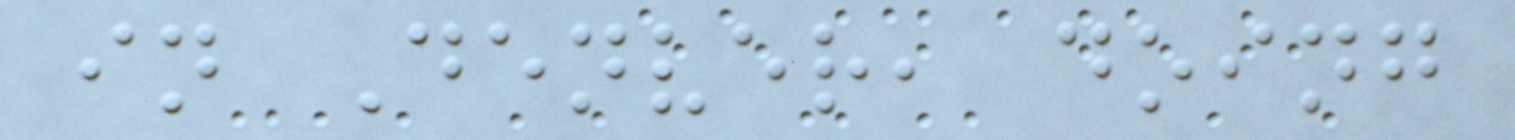in Denver, doing
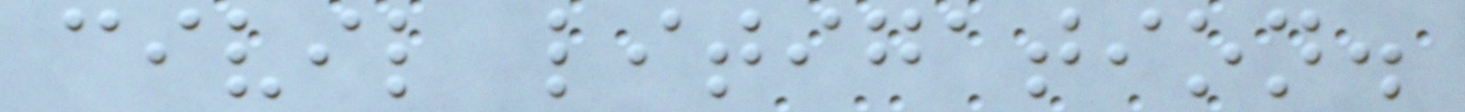civil litigation.
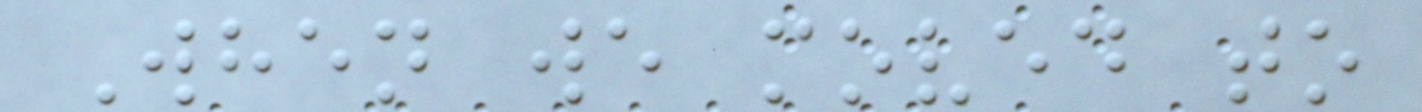When we moved to
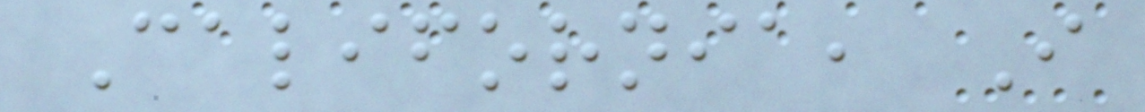California, I
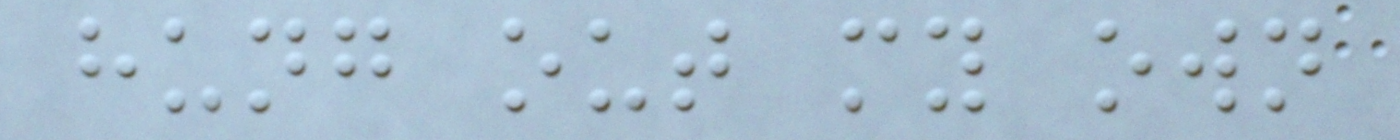hung out my own
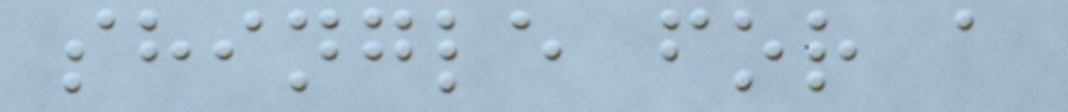shingle for a
